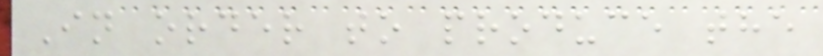In order to produce the
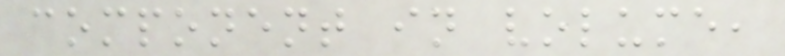component in volume,
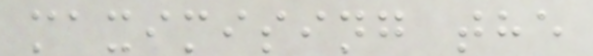maximising the
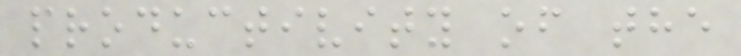productivity of the
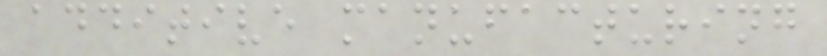additive manufacturing
